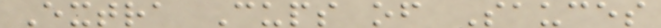Extra Cups of Sauces
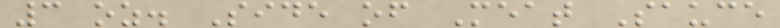3 oz. Side of Meat Sauce
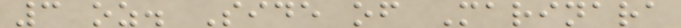3 oz. Side of Marinara
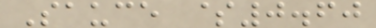Sauce $0.60
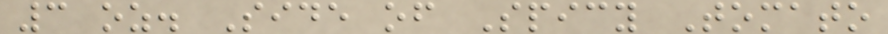3 oz. Side of Spicy Tomato
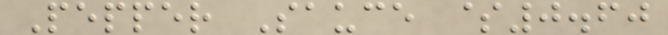Pepper Sauce $0.60
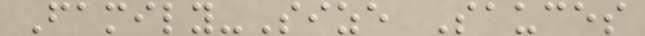Family-Size Sauces
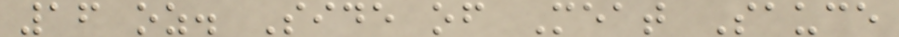16 oz. Side of Meat Sauce
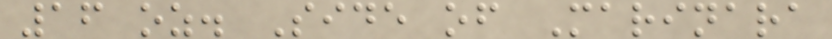16 oz. Side of Marinara
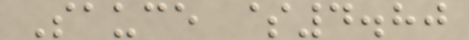Sauce $4.80
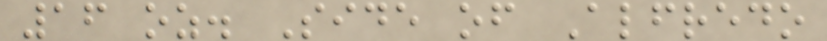16 oz. Side of Alfredo
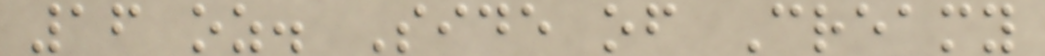16 oz. Side of Creamy
